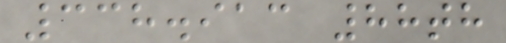338.913 88th
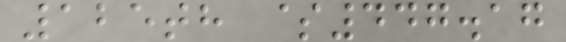125th $447.17
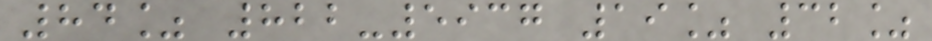84% 822-5937 19% 32%
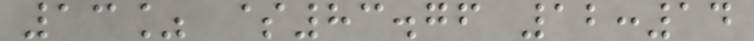13% $83.76 12:14
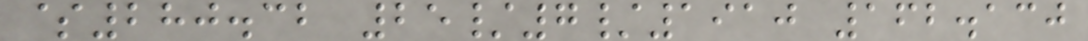$280.32 25/7/1910 162.130
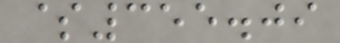$355.09
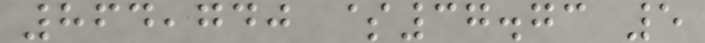864,740 $37.73 5
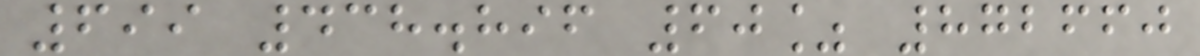699 438.896 60% 872660
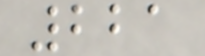221
